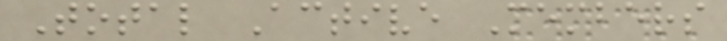Total Active Members
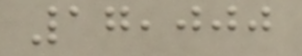17,000
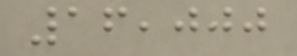16,000
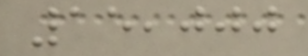15,000
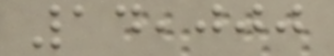14,000
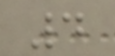4
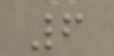6
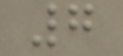7
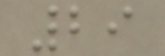29
